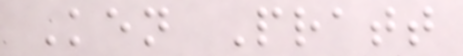Ken Pratt
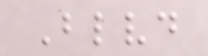Blvd
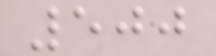500
